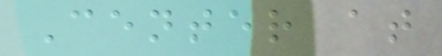Center at
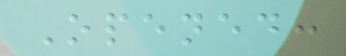Opened:
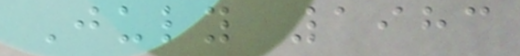July 1983
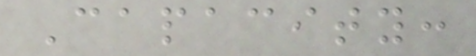Capacity:
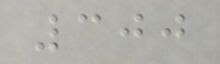300
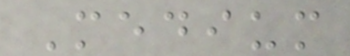Medium
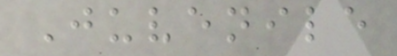Juvenile
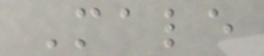Male
